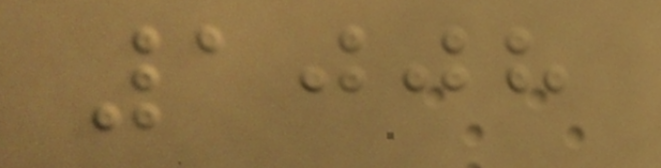1008
